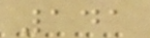141
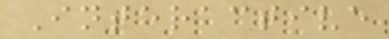Interactive
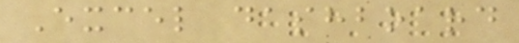Excel dashboard
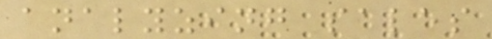analyzing sales
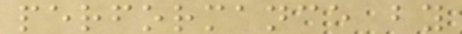performance by
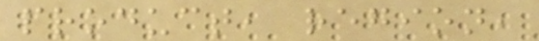product, region,
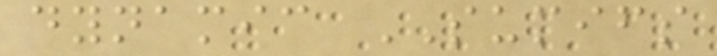dynamic SUMIFS
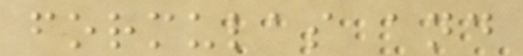formulas and
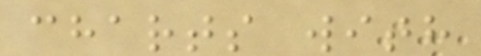charts with
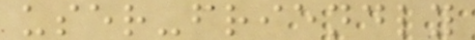user-friendly
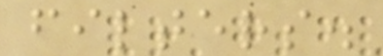filters.
